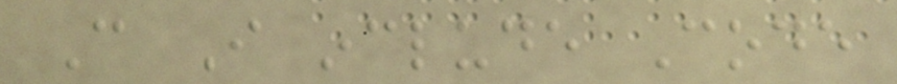Can I include Code
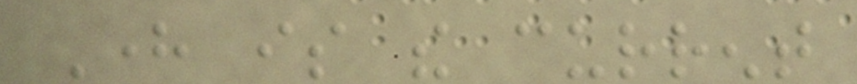Here is the current
